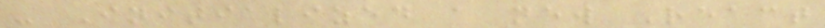- Initialized a new React
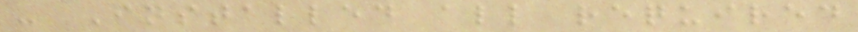- Installed all required
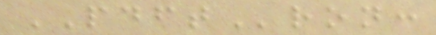PDFTron:
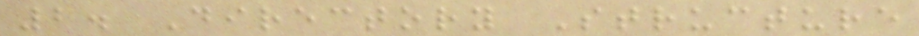2. Directory Structure
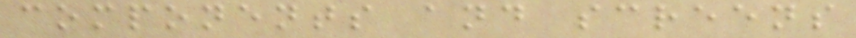components and screens
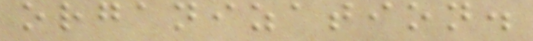organization.
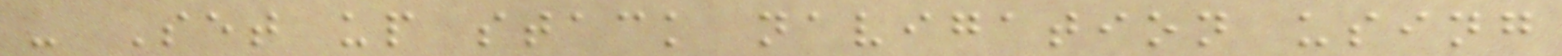- Set up stack navigation using
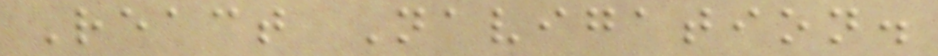React Navigation.
